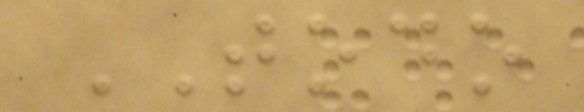TODO
